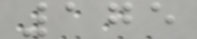175
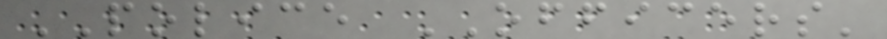POLICE OFFICERS'
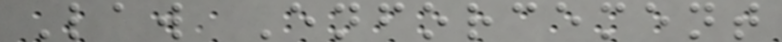Law Enforcement
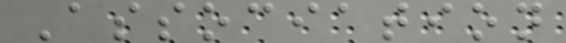Association
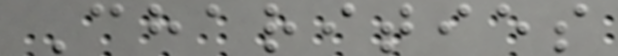Charities
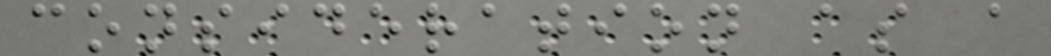consideration as a
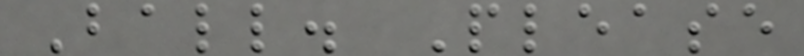Ball. Please
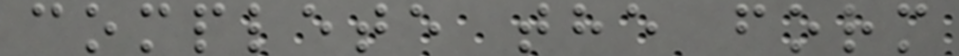complete the form
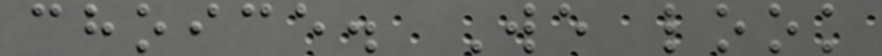choice. We look
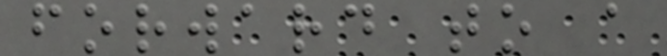forward to a
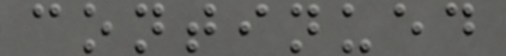continued
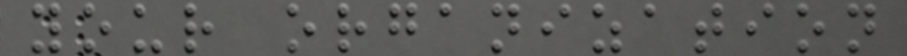your organization
